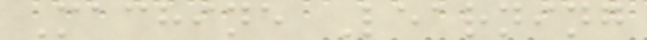Machine Learning
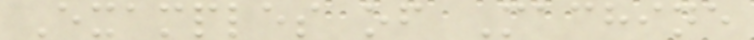Examples of Machine
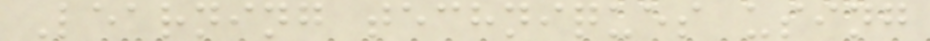Learning techniques using
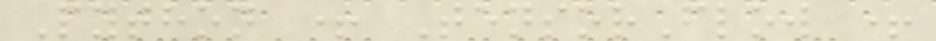Python + TensorFlow +
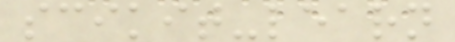scikit-learn
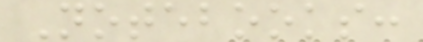Notebooks:
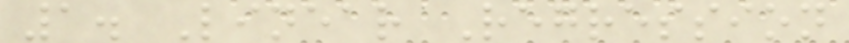1. Linear Regression
